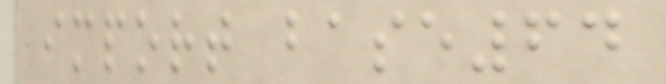import base64
